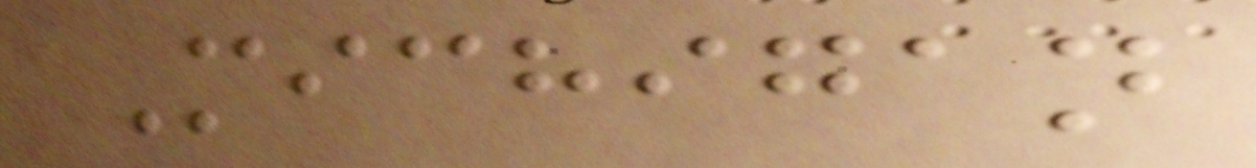Michigan
